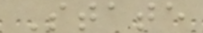State
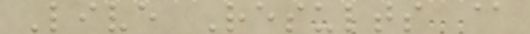Live Results @
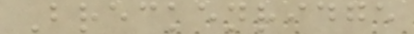Breckenridge
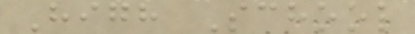High School
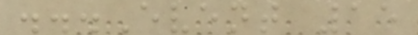...Event 15
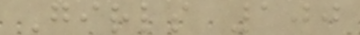Girls 100
